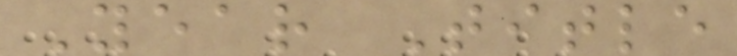Year Title
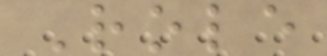Role
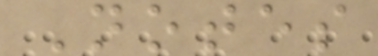Notes
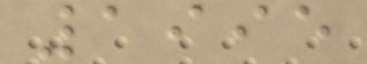1995
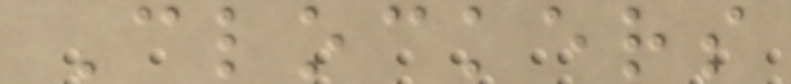Clockers
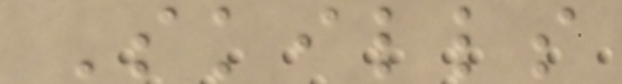Skills
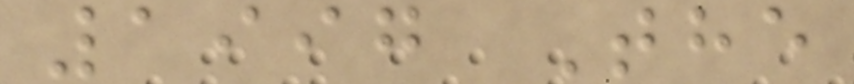1997 The
